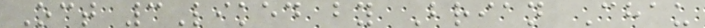Oct 3Liked by Brian Chau
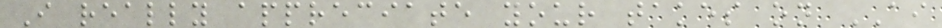I really appreciate your takes on AI
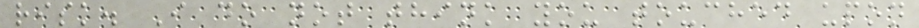risk. I do not think you touched upon
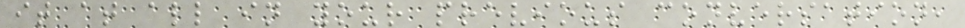it at all in your previous conversation,
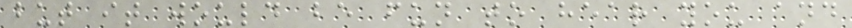but it would be fun to hear you and
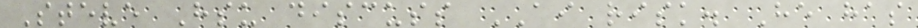Steve Hsu discuss AI risk. He has
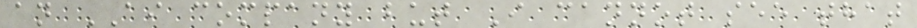an AI company but I cannot see that
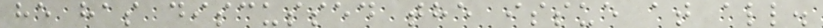he has discussed the issue at all.
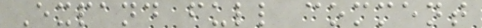Expand full comment
